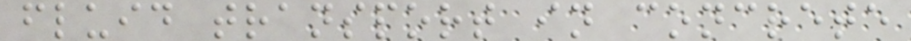fluid transport in concrete
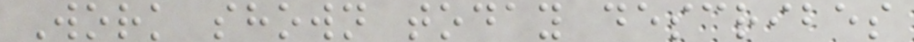Work shown today describes
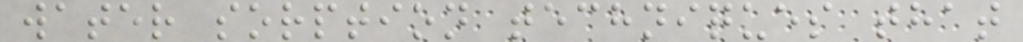water sorption techniques that
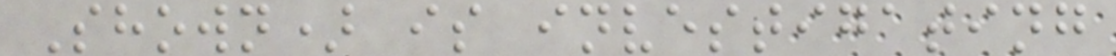Shown) is investigating
